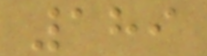189
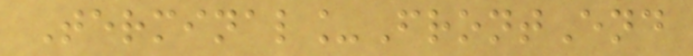Terminal_FrontEnd
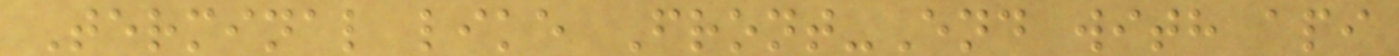Terminal like Front-End with api
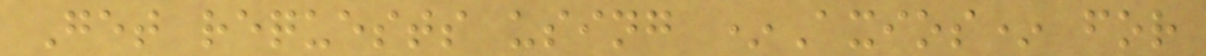Get requests using *Axios* for
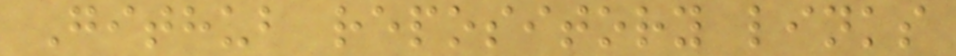Github repository links
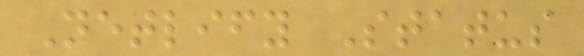Netlify Status
